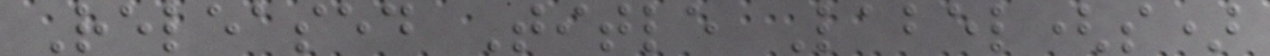Released Title Label(s)
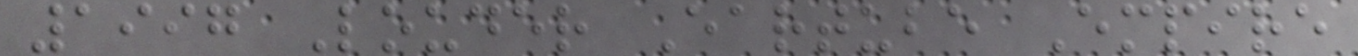1997 Louder Eartube Empire
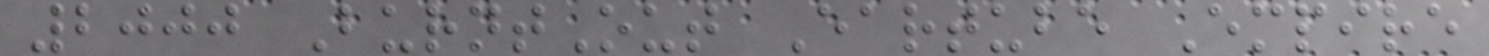2000 BurntOut Eartube Empire
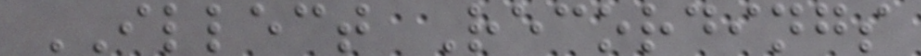ILLECT Recordings
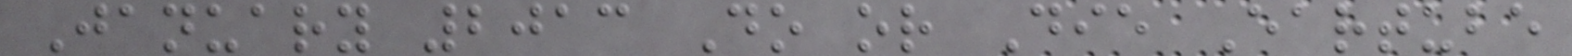January 2013 Do or Die Eartube
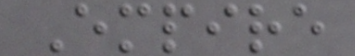Empire
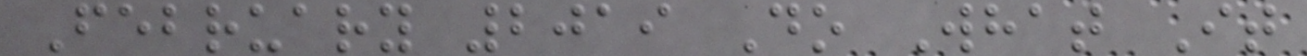February 2019 Do What It
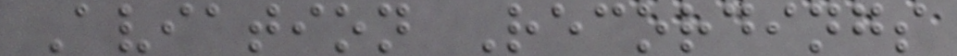Aviation Recordings
